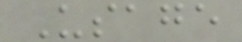Usage
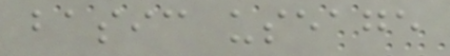basic useage
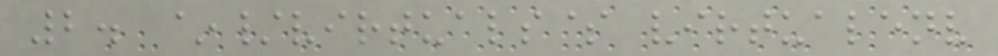2. ~/virtuals$ virtualenv
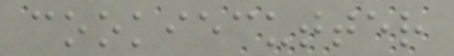cookiecutter
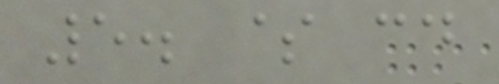5. $ cd
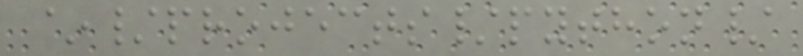~/projects/python/
